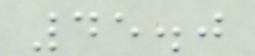45.0
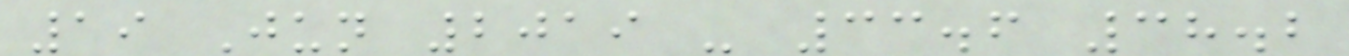19 Jun 2019 - 33.6 38.2
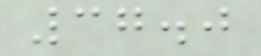37.0
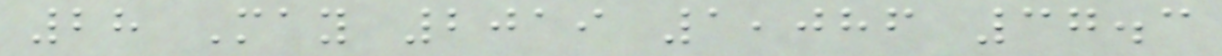28 May 2019 1,086 37.3
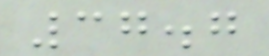37.7
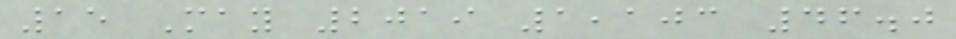15 May 2019 1,103 46.0
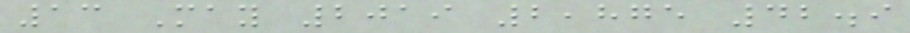13 May 2019 2,875 42.9
